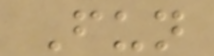Fun
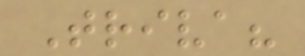Triva?
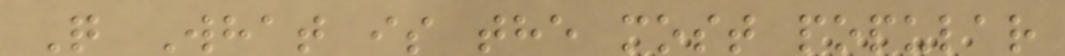Q What is the most popular
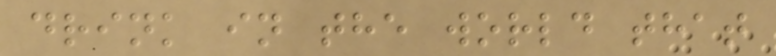drink in the world that
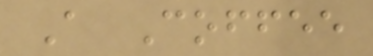A Coffee
